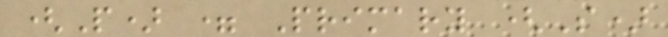(P) = Primary (S)
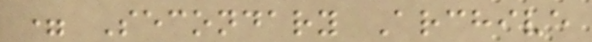= Secondary Archive
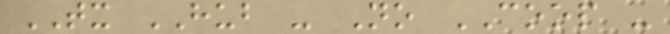TX HUB - No COOP -
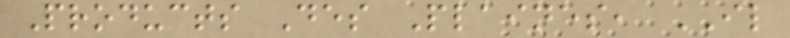Products Des Plaines, IL
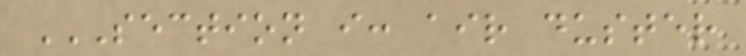SECTION I: AIR DUSTER
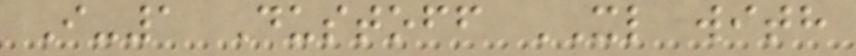I-1 Dustoff XL with
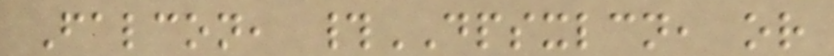Falcon, #DPSXLCN, or
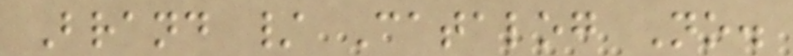Brand / Catalog No.
